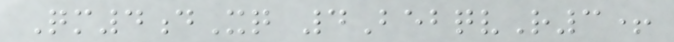Qm4dXq 4BebqvR3+
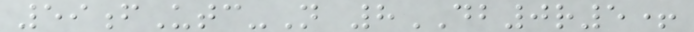59fUtc-N 8DB0r5+
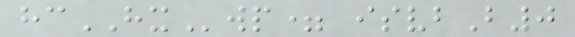hcHXwp= isvbB0
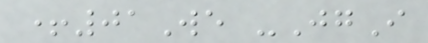+01We -JgI
